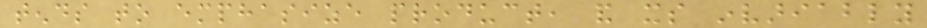tends to emphasize product, and its invariably
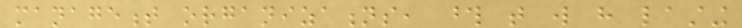management organizations, those that will have lasting
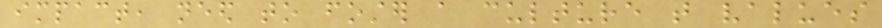impact, need to foster a culture that values
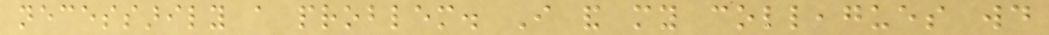necessarily a problem. I and my colleagues would
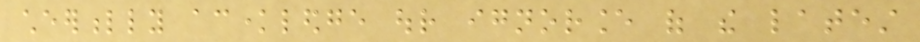cheerfully acknowledge our ignorance of the latest
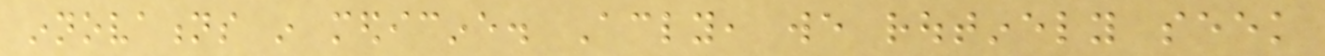innovations in medicine. Accordingly, we routinely seek
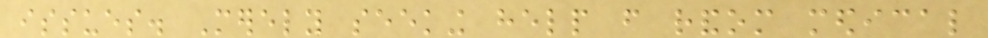issues. Merely seeking help from random medical
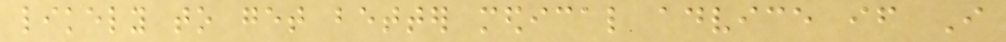likely to get better medical advice if I
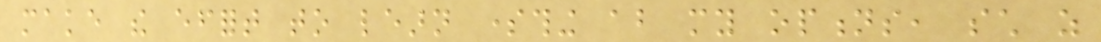make the effort to learn something about my options, such as
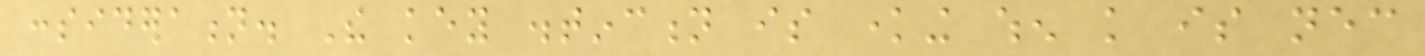consideration. The key distinction is knowing when knowledge is necessary
